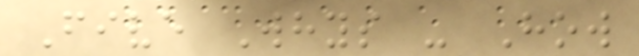Five Whys - How
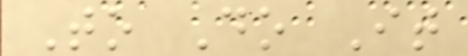To Do It
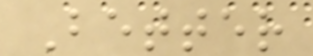Better
